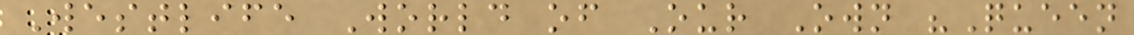Westlife World of Our Own "Queen
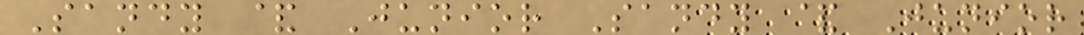Sandy & Junior Sandy & Junior
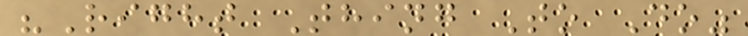"Right Thing To Do"
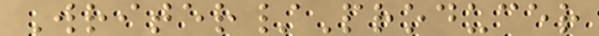Writer/Producer
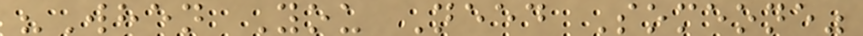"When You Need Someone"
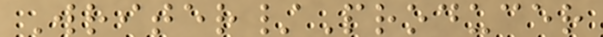Writer/Producer
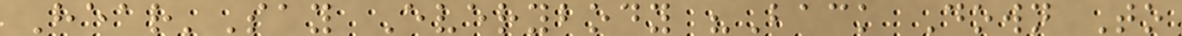Hear'Say Everybody "Back Down To
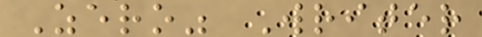Zero" Writer
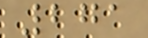271
